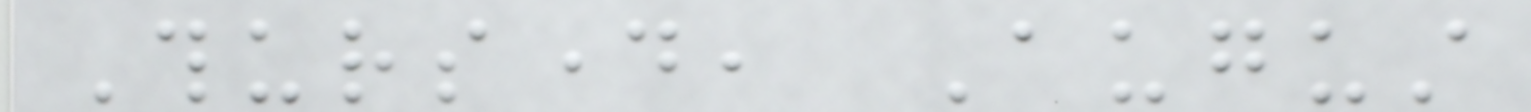Thursday, August
